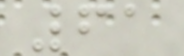61
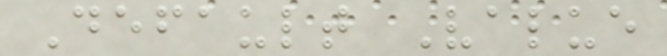Default Value
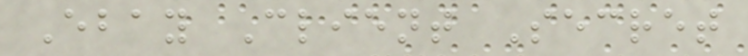Ebay Client Secret
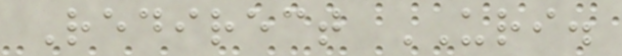Redirect URI.
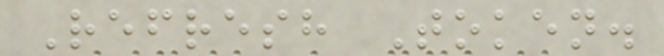Refresh Token.
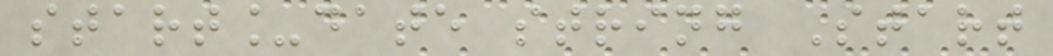start_date string Start
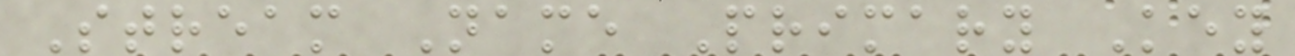Stream Name Primary Key
